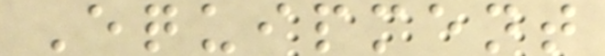Equipment
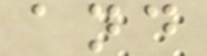and
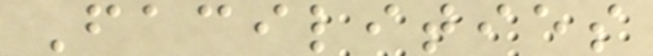Facilities
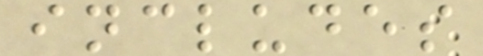includes
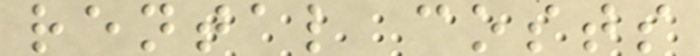rental costs
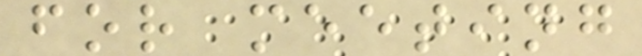for meeting
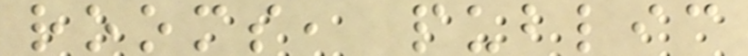rooms, public
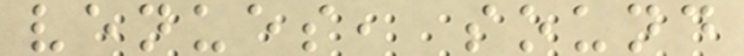venues, sound
